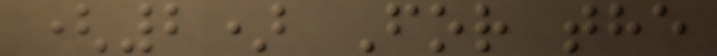(2) For the
